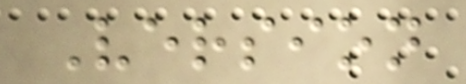Version
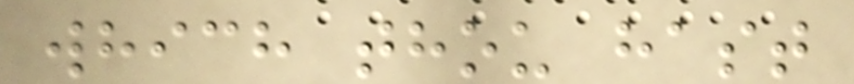which thou hast
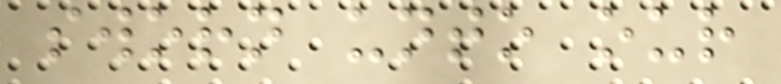sworn unto our
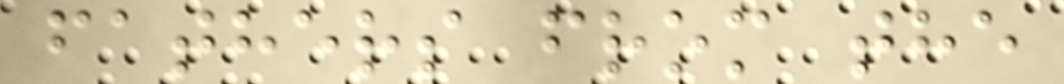fathers from the
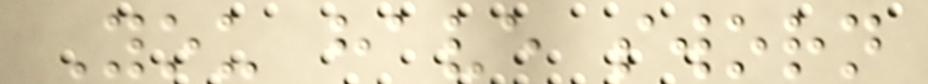You have sworn
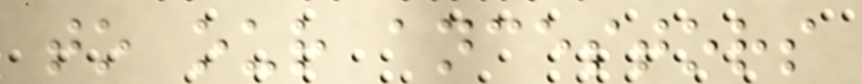to our ancestors
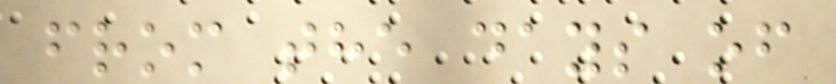from the days of
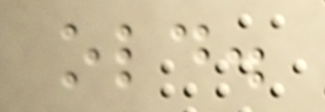old.
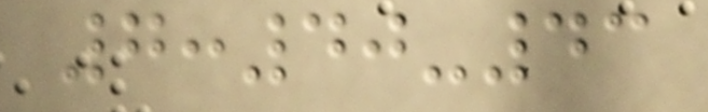7:40-43
